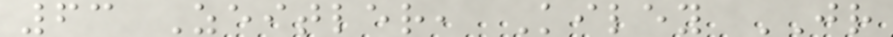63 Zeitler, Kiley JR
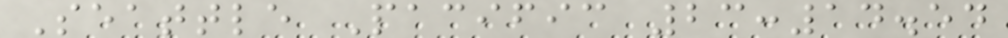Seattle Pacific 23:14.54
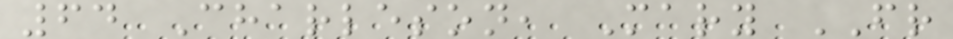64 Charleson, Mary FR
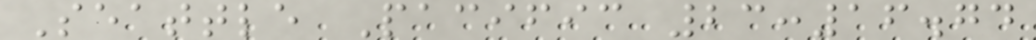Seattle Pacific 23:16.74
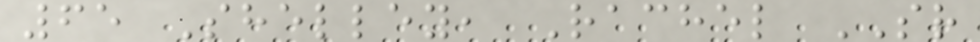65 Shelley, Rachel SR
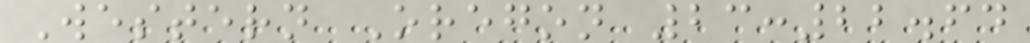Western Oregon 23:22.64
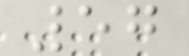57
